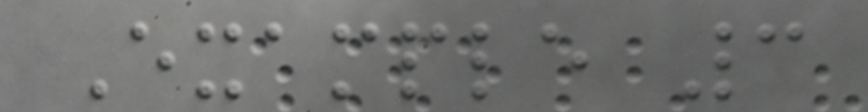Example 3
